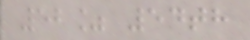52% 54th
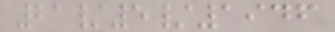21/5/1946
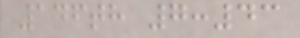146th 7:43
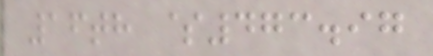16th $473.97
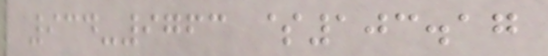934-9763 $103.17
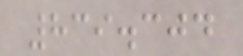839.304
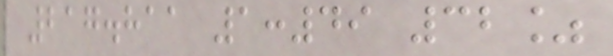217.811 1:49 32%
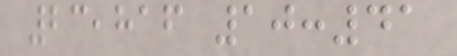23,816 10:41
